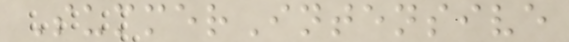SummerIntensive
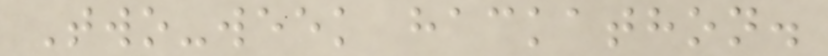Two-week hackathon.
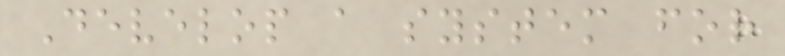Develop a system for
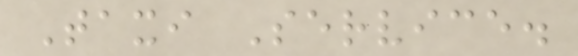Taxi Service.
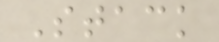Stack
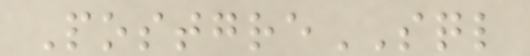PostgreSQL
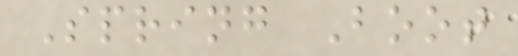Spring Boot
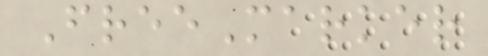FreeMarker
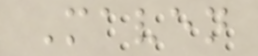Maven
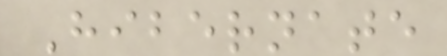Hibernate
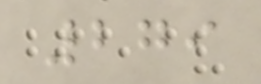279
